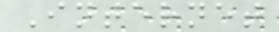Internet
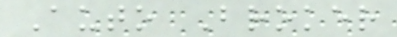Auto Broker
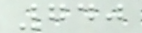740
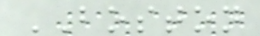BOSTON
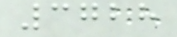3728
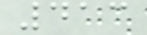413
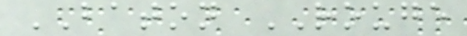BATON ROUGE
